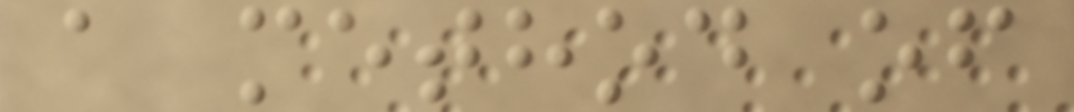a method of
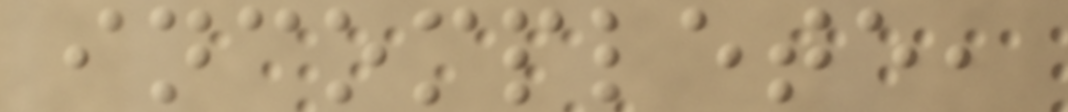incomplete,
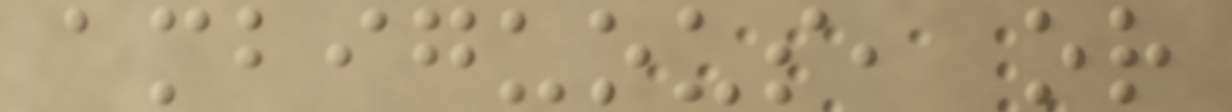ambiguous, or
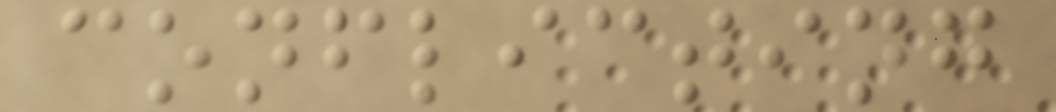conflicting
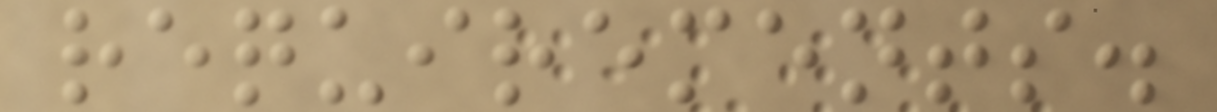requirements.
